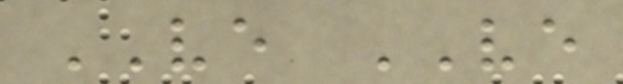VE VE
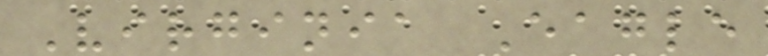Virginia Eagle
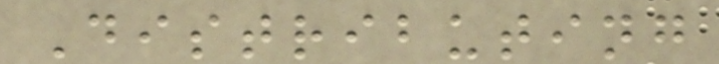Distributing
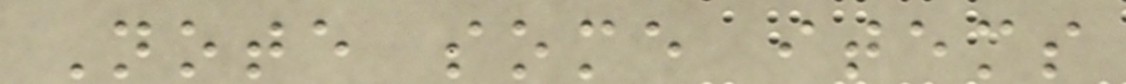Note some items
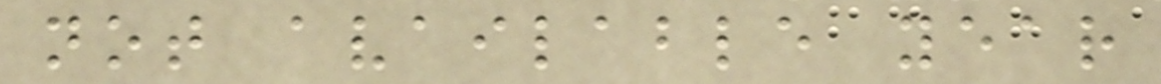not available year
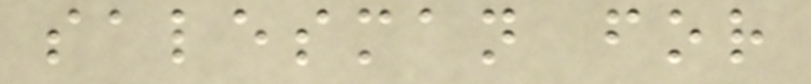salesman for
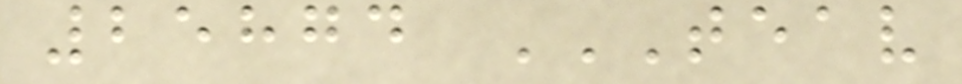25874 TEAV
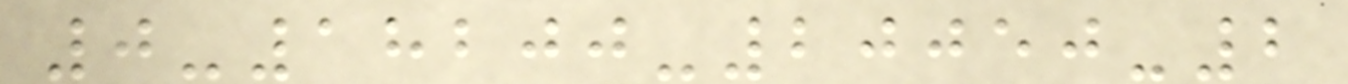0-18200-20050-2
